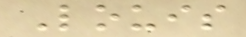Louis
